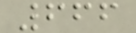666
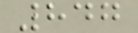847
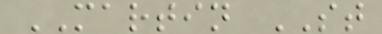MARTIN ST
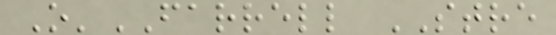O'FARRELL STRE
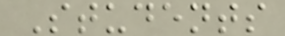Students
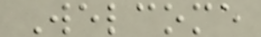Welcome
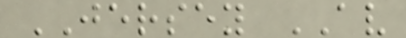JERSEY AV
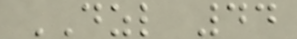DZL 44
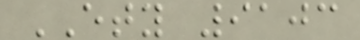ETY 9103
